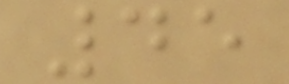45
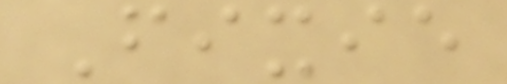Fixie
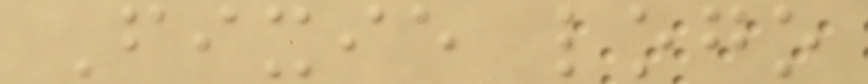Fixie logo
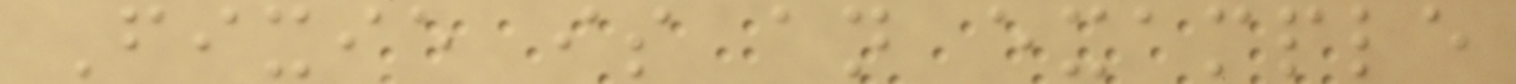Fixie is an example
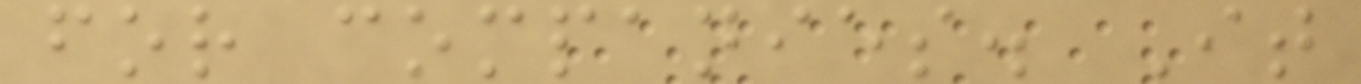for companies. It
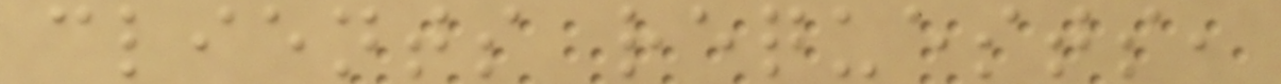clients requests,
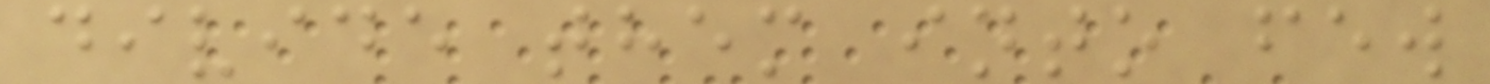divide them into few
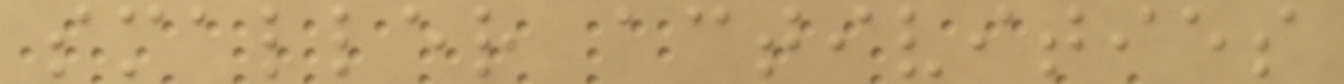smaller activities
